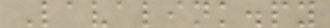Lavalink.py
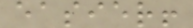easier!
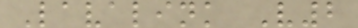Lavalink V2
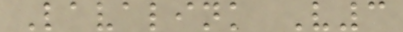Lavalink V3
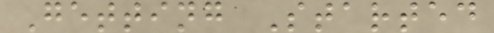Getting Started
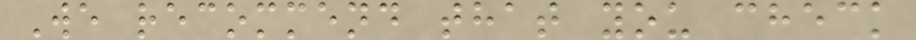We recommend that you check
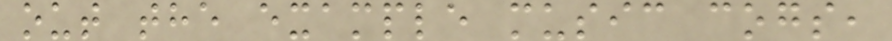out the example music cogs,
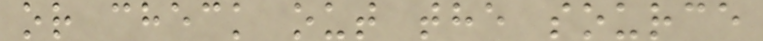or check out the source
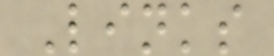Links
